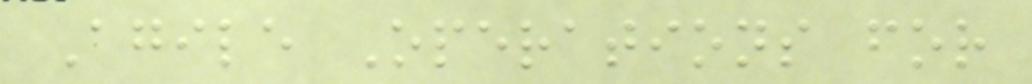Agile Operations for
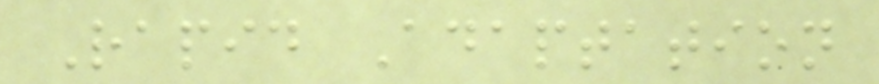Rapid Adaptation
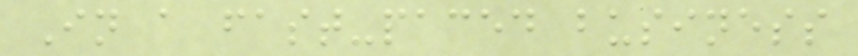In a fast-paced business
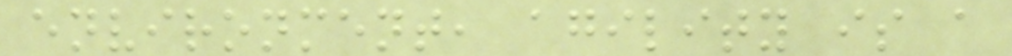environment, agility is a
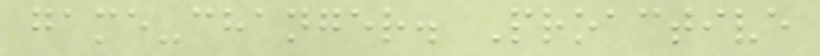game-changer. Proactive
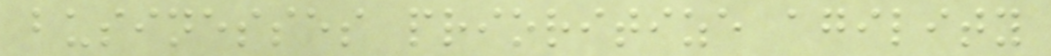businesses prioritize agility
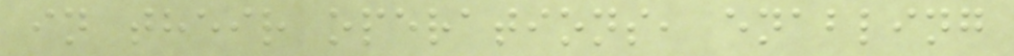in their operations, enabling
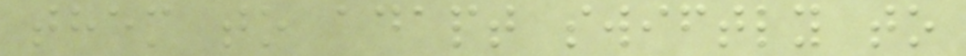them to adapt swiftly to
